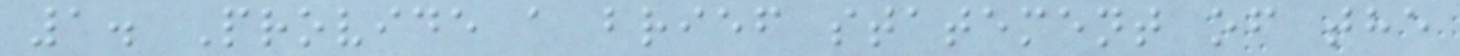1. Provide a brief statement of the
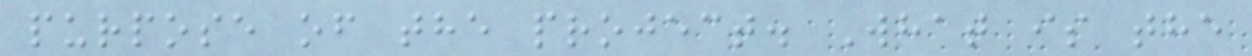purpose of the project. What is the
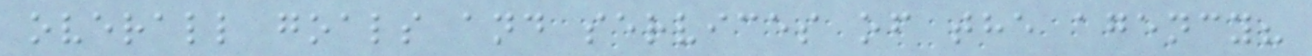overall goals and services of the agency?
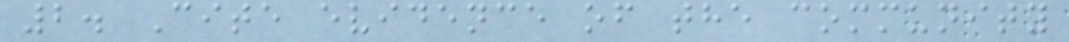2. Cite evidence of the community
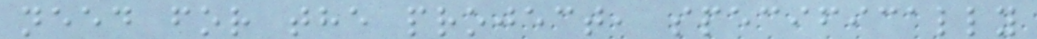need for the project, specifically
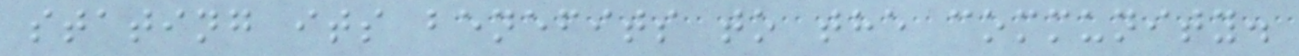stating its benefits to the community.
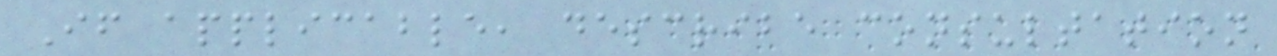If applicable, describe consultation
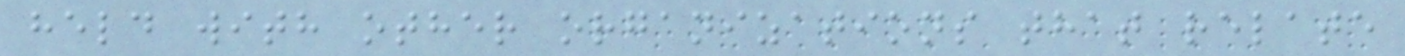held with other organizations that relate
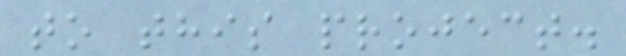to this project.
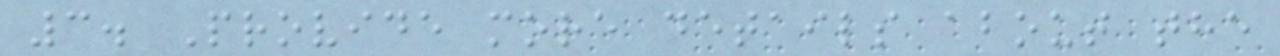3. Provide more details about the
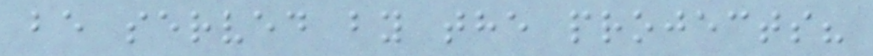be served by the projects?
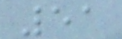51
